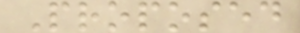Proposed
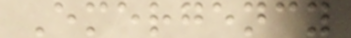Emergency
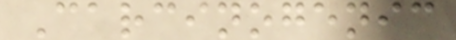Carcinogenic
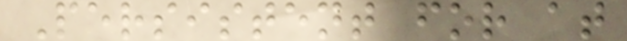Persistent for at
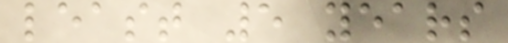least 5 years
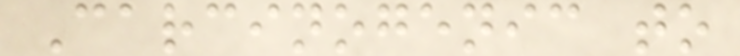Carcinogenic to
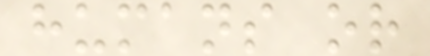humans or
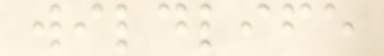wildlife
